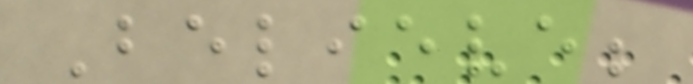Believe;
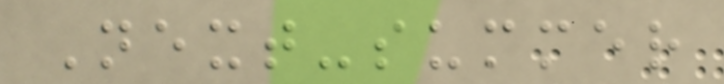Next-summer
